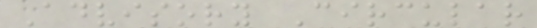Advisory Circular
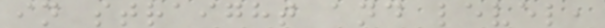in straight and level,
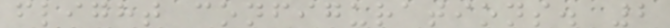flight configurations. 2
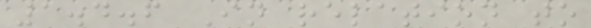1.4.6 In relation to
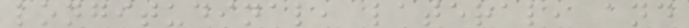longitudinal, lateral, and
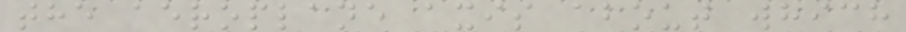the aeroplane axis about which
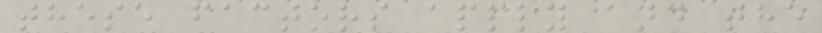these factors apply and the
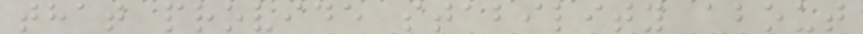that provide stability about
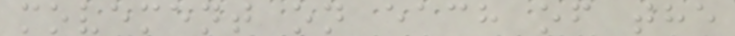movement on each of the
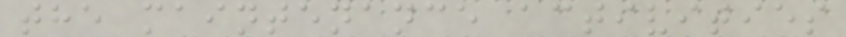the maintenance activities
